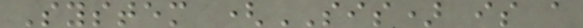System (SIS) is a
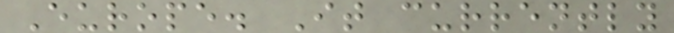Europe. It currently
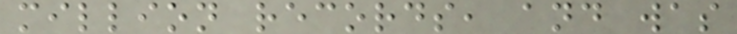million records, and was
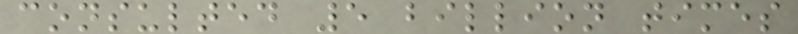consulted 5 billion times
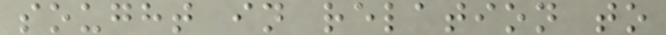sought in relation to
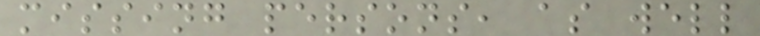missing persons, as well
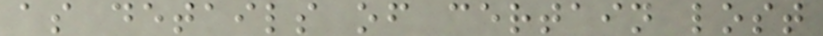as details of certain lost
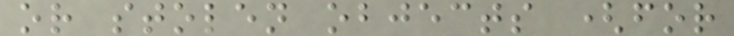or stolen objects (for
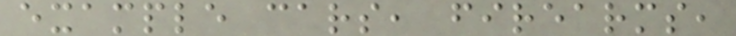example cars, firearms,
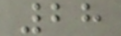28
